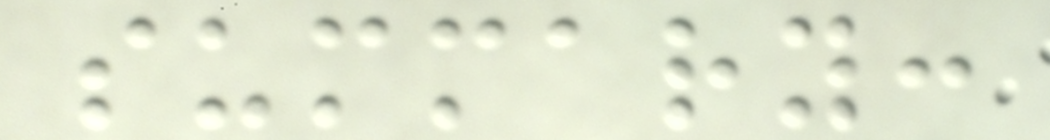summary:
